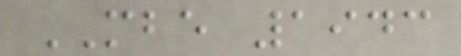MBE 1943
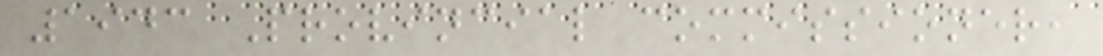1943 Provincial commissioner,
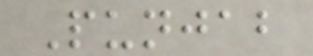Punjab
